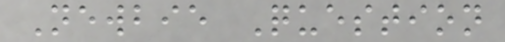Newbie Question
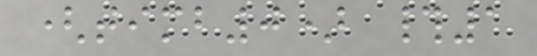(timb0) #1
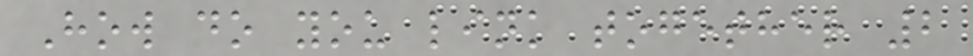How do you link together 2
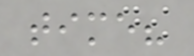time?
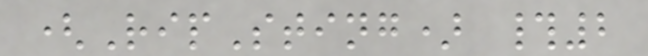(RipSting) #2
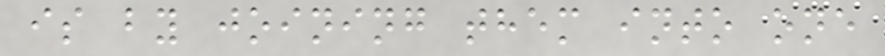is by joining them into one
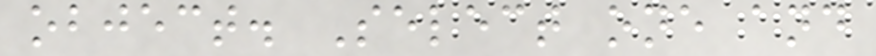object. Select one and
